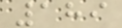189
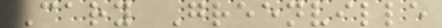Cary Greenville
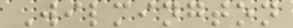Wilmington
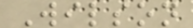Wilson
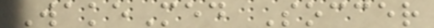WakeMed Soccer
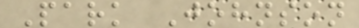Park Johnson
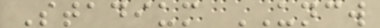Stadium UNCW
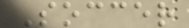Soccer
